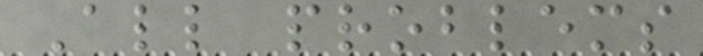All problems
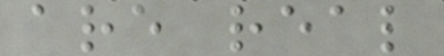are real
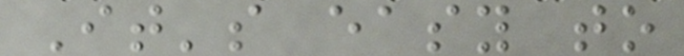It's easy to
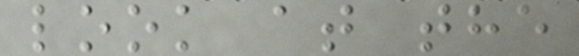look at the
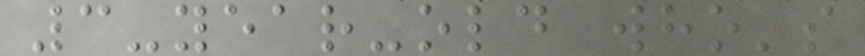3-year-old who's
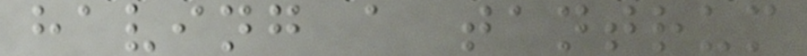having a tantrum
